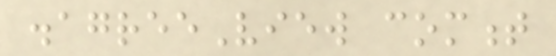disagreeView comment
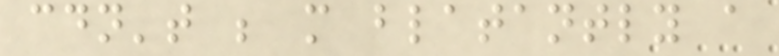couldn't be more blatantly a
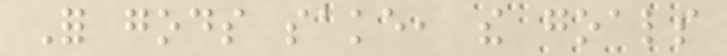For gods sake, the goals
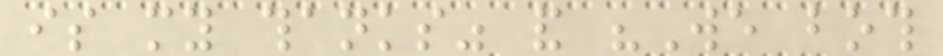is my thanks" and "We both
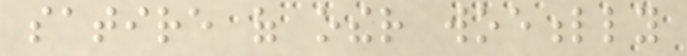satire of other woefully
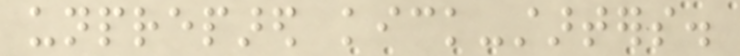unprepared kick-starters.
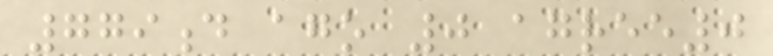779d ago 0 agree0
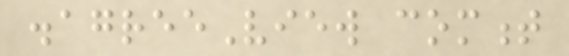disagreeView comment
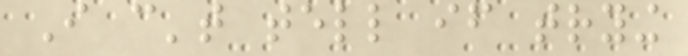I can't tell if trying
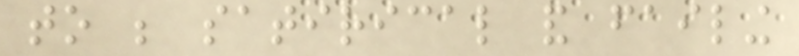to be satirical and failing
